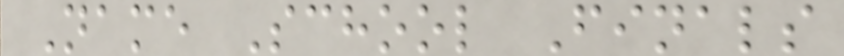Name School Finals
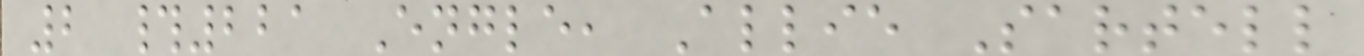2 #221 Engle, Allie Sartell
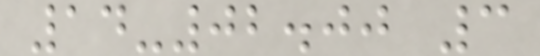14-02.00 3
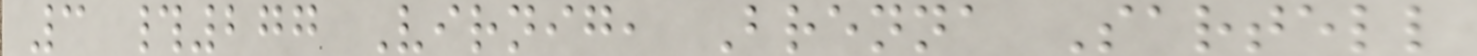3 #277 Virnig, Brenna Sartell
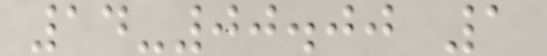14-00.00 1
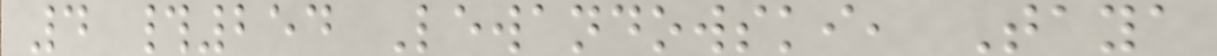4 #254 Lewandowski, Taya
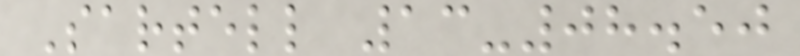Sartell 13-08.50
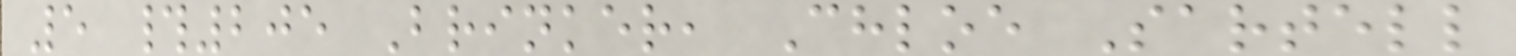5 #205 Brinker, Chloe Sartell
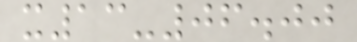x13-06.00
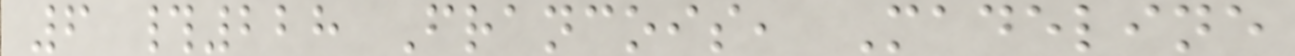6 #228 Francois, Madeline
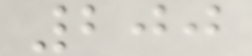200
